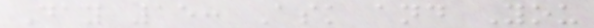Day 15: Ask and You
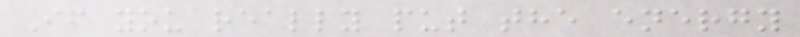If you really put the energy
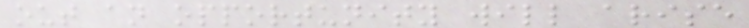out an opportunity will arise
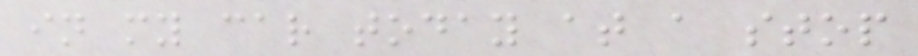in my car today at a stop
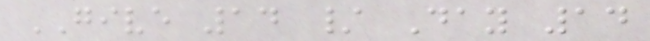GIVE 14 / Day 14
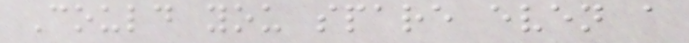Could you spare even a
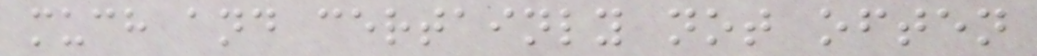much and certainly not often
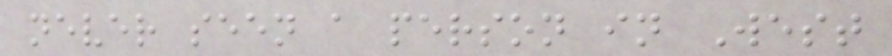never seen a person in West
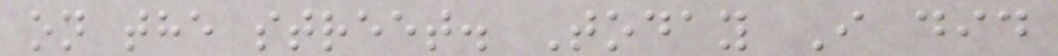on the street. Today I did
